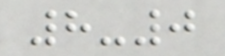8-0
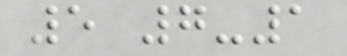5 7-1
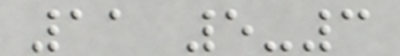11 5-3
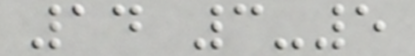14 3-5
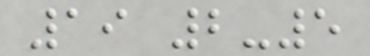19 2-5
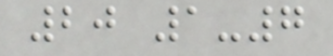20 1-7
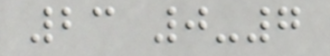23 0-7
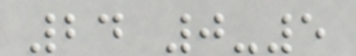24 0-5
